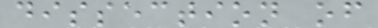dissection of
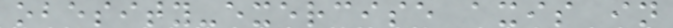obesity-exercise axis in
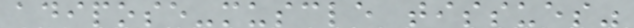adipose-muscle tissues"
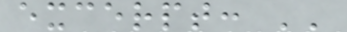excerpt: ''
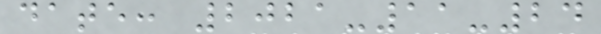date: 2021-11-24
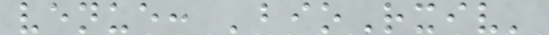venue: 'bioRxiv'
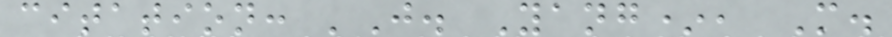citation: 'J. Yang*, M.
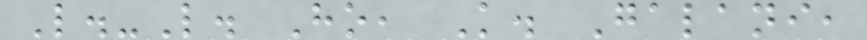L.-L. Ho, K. Galani,
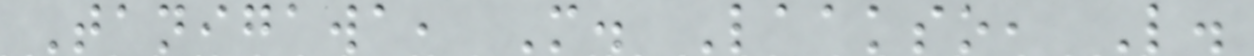Tanigawa, M. Laakso, L.
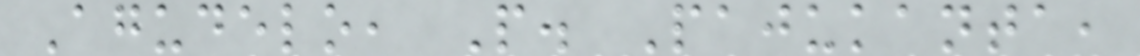Agudelo, P. Pajukanta,
